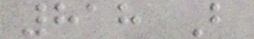818 B
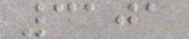3101
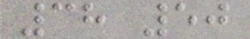38 50
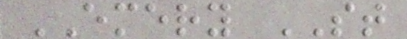EMERY ST
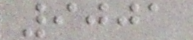9001
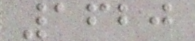1620
